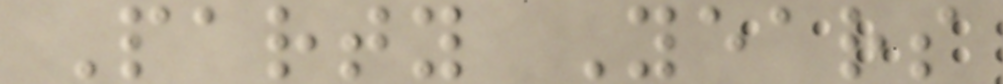Party Years
